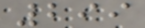299
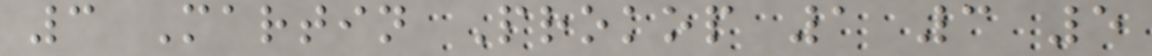3 Martin Prokop 1 3 5
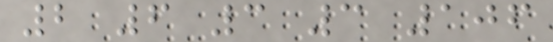2 6 3 3 106
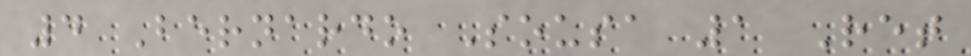4 Bernardo Sousa 1 Ret
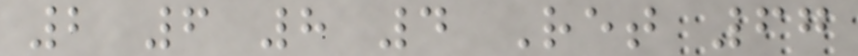2 6 8 4 Ret 67
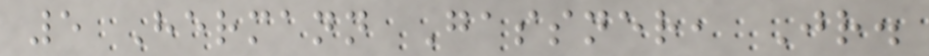5 Hermann Gassner, Jr.
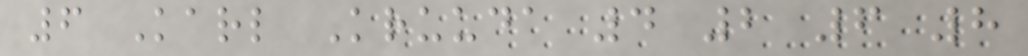6 Karl Kruuda 4 2 6 8
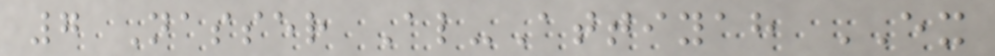7 Nasser Al-Attiyah EX
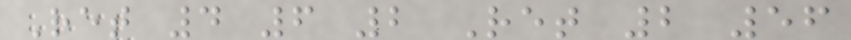Ret 4 6 2 Ret 2 56
